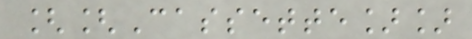[[Cassette]]
